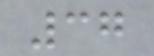37
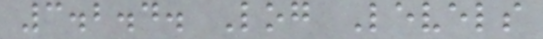3.2.4. Log Levels
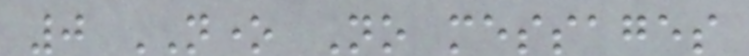0 NONE No messages
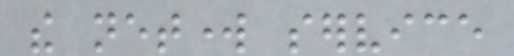the network service
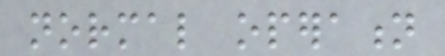normal operation
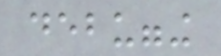debugging
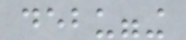debugging
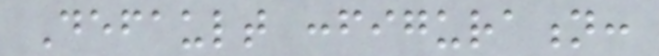Default configuration:
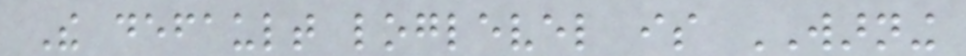The default loglevel is WARNING
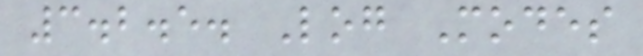3.2.5. Log Modes
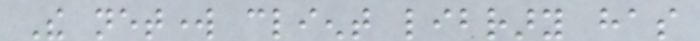The network client library has
